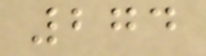274
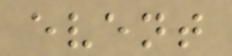event
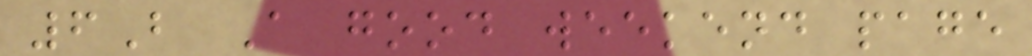6B A good weekend page
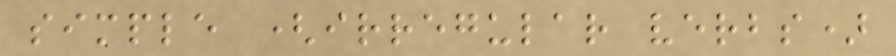simple (irregular verbs)
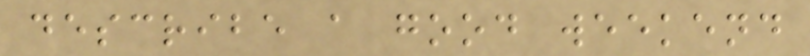describe a good weekend
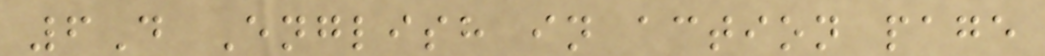6D English in action page
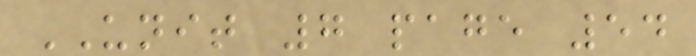UNIT 7 page 54
